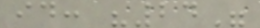id: "24"
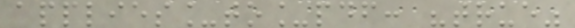applies_to_pdf: "true"
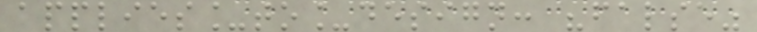applies_to_design: "false"
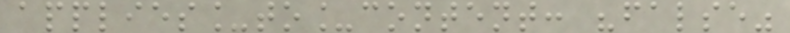applies_to_content: "false"
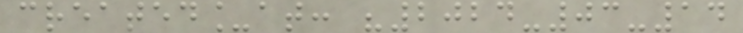created_at: "2024-03-14
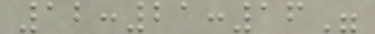12:21:16"
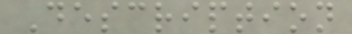Description
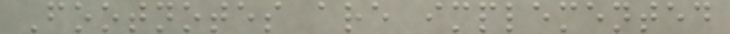Footnotes are implemented
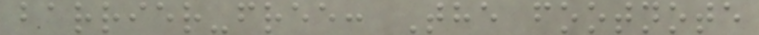barrier-free: The footnote
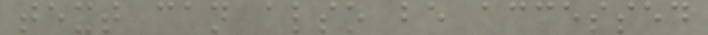text can also be accessed
